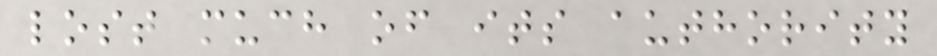lost much of its authority
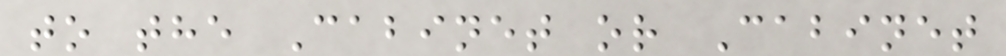to the Cabinet or Cabinet
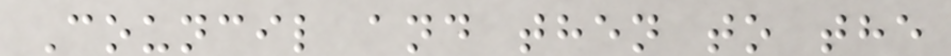Council and then to the
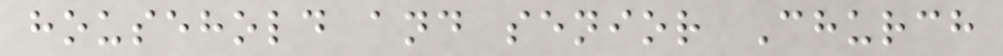household and senior Church
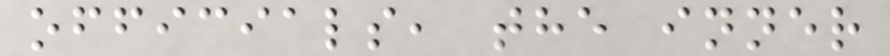officials, the inner
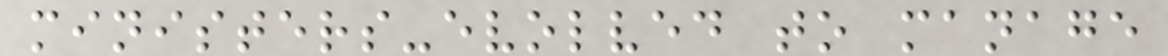ministers-evolved to manage
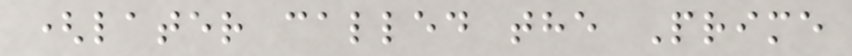(later called the Prime
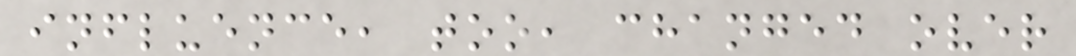influence, too, changed over
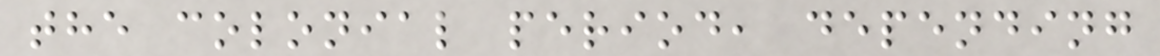the colonial period, depending
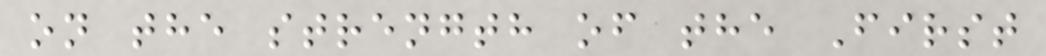on the strength of the First
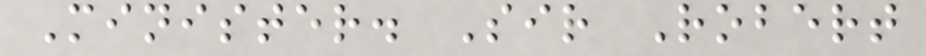Minister. Sir Robert
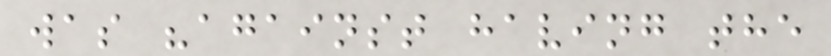was "against having the
